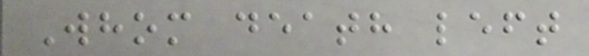Whom death left
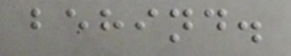behind.
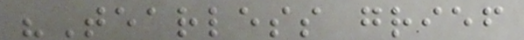"Tearless grief
